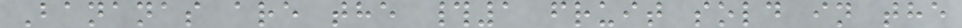Bananas are the #1 fruit sold in the
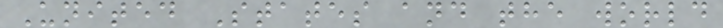United States and the world
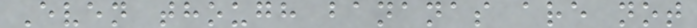Even though bananas are not
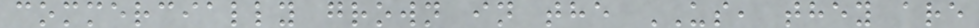commercially grown in the US, they are
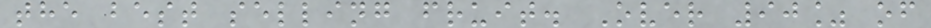the best selling fruit. Over 90% of
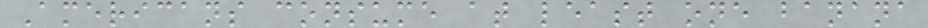Americans consume at least one banana
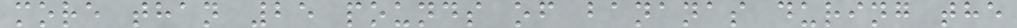more than 25 pounds of bananas during the
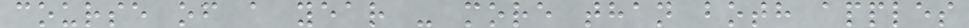course of a year - more than both apples
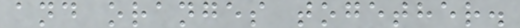and oranges together.
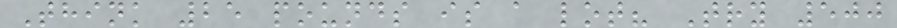Think 25 pounds is a lot? Try 500
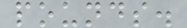pounds.
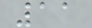11
